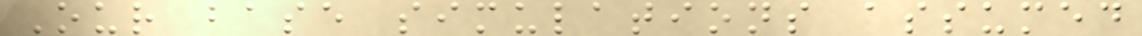Our base simulations assumed
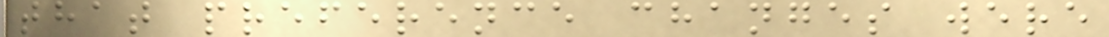that preference changes were
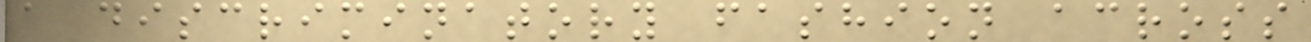a discriminatory fashion across
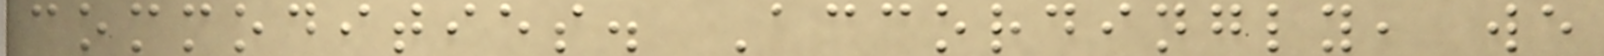commodities. Accordingly, we
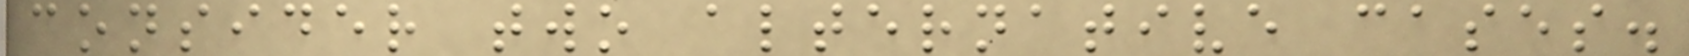consider two alternative cases.
